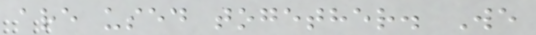are used together. We
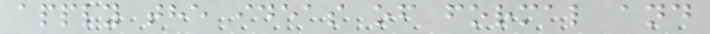apply the ideas of formal and
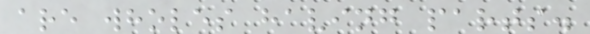are wholes having parts.
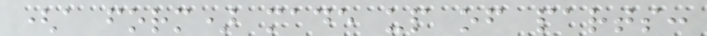(a form) made up of parts:
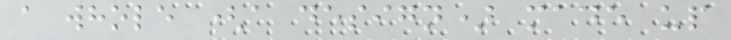a whole (a design) made up
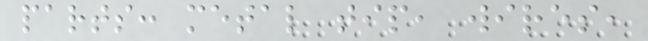parts: metal tip, wires,
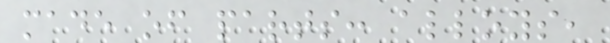made of parts: alloys,
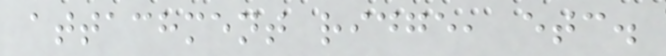attachment ridge, etc.
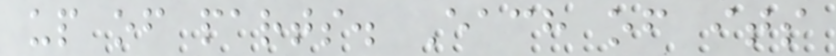up of parts. Each of its
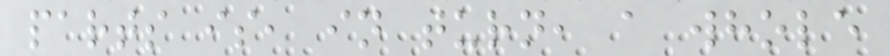parts is, in turn, a whole
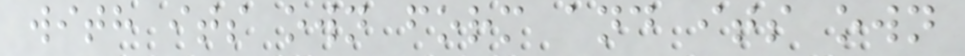with its own form and its own
